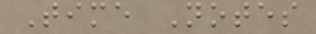Time Notes
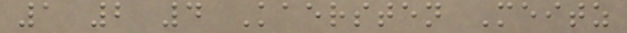1 2 4 Kaersten Meitz
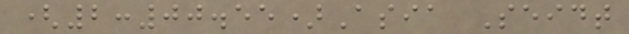(2:00.55)Asia Seidt
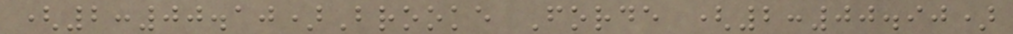(2:00.10)Brooke Forde (2:00.90)
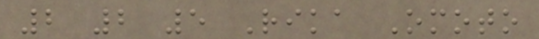2 2 5 Rika Omoto
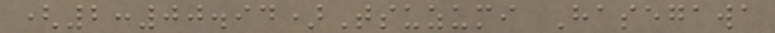(2:00.94)Tsuzumi Hasegawa
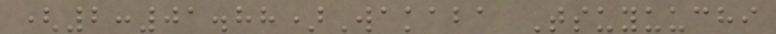(2:01.88)Wakaba Tsuyuuchi
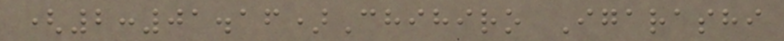(2:01.16)Chihiro Igarashi
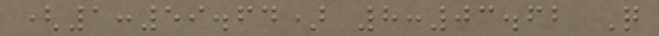(1:59.64) 8:03.62 Q
